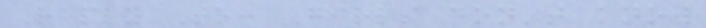Reply To: Girls don't know
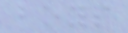boys
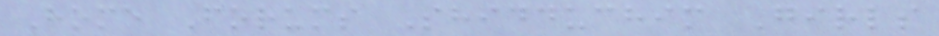Home Forums Shidduchim Girls
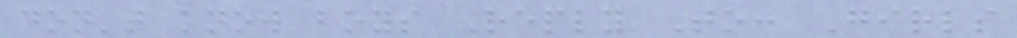don't know boys Reply To: Girls
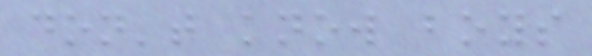don't know boys
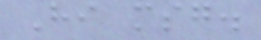Hi msg.
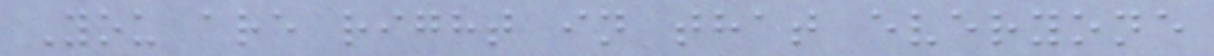You are right in that everyone
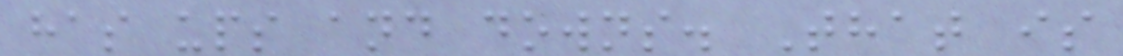has ups and downs. That is
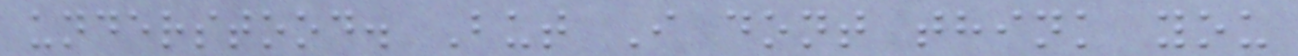understood. But I dont think you
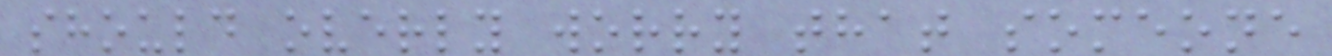should overly worry that someone
